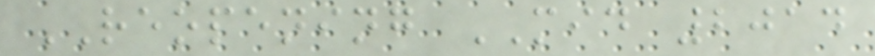REOPENING MID 2014
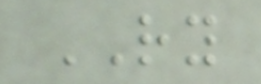RY
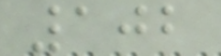102
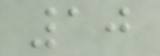10
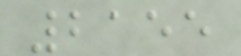2155
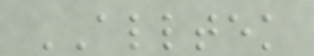ALLTEK
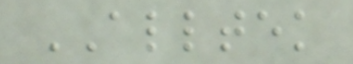ALLTEK
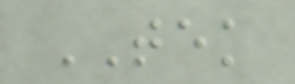TEK
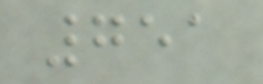751
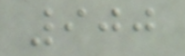900
